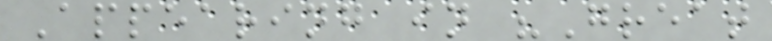Appearing in "Great
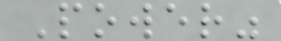Power"
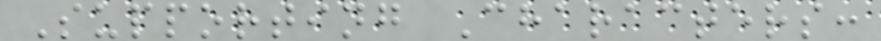Supporting Characters:
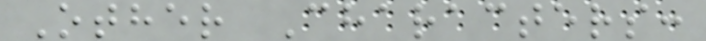Other Characters:
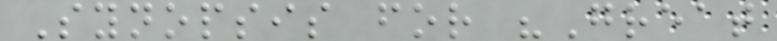Synopsis for "Great
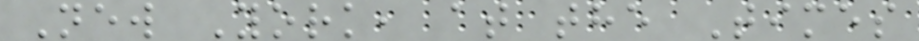New York, at the Times
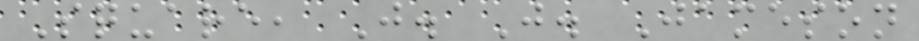Square, J. J. Jameson
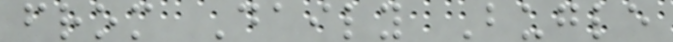from Daily Bugle
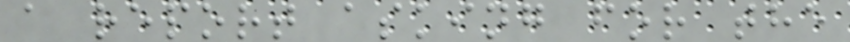a report asking for the
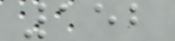152
